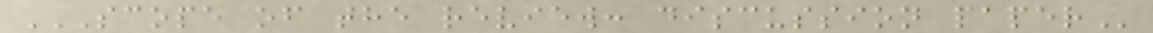SCOPE OF THE REVIEW: DISCUSSION PAPER
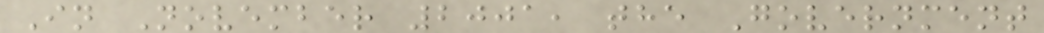In November 2001, the Government
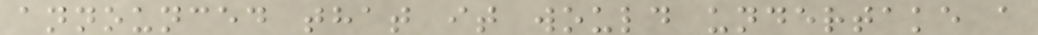announced that it would undertake a
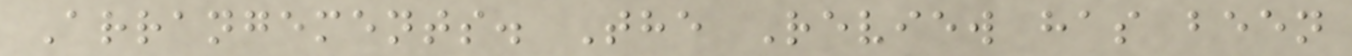Arrangements. The Review has been
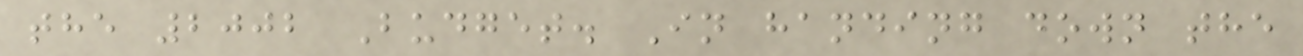the 2002 Budget. In handing down the
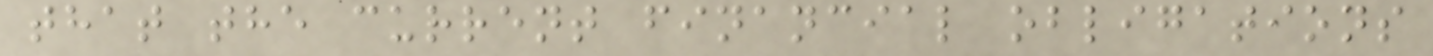that the current financial obligations
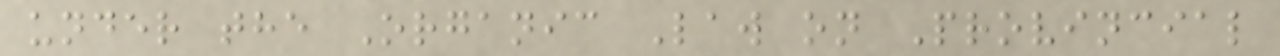under the Organic Law on Provincial
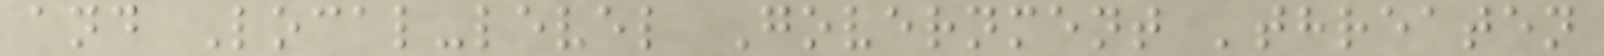and Local-level Government 'threaten
